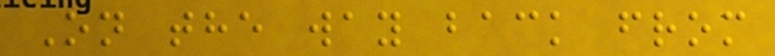On the way back from
